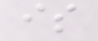is
